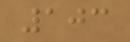103
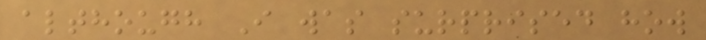although I was surprised how
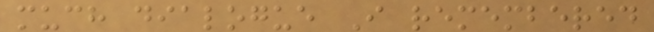much dialogue I remembered
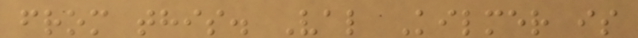from this. Val Kilmer is
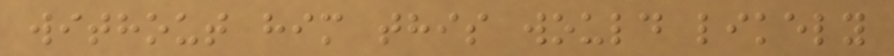without him this would likely
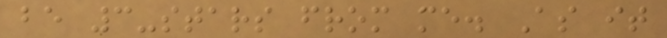be 3-stars from me. As it
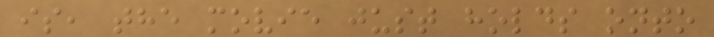is, the movie just holds onto
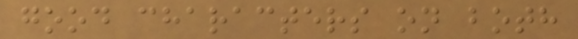good characters on both
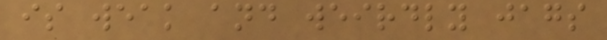is weak and weirdly jags
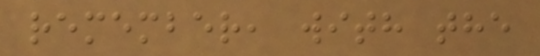remember, with the
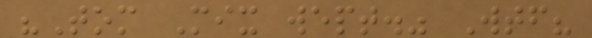"Tom Mix wept." Wtf?
